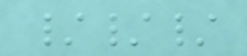///
